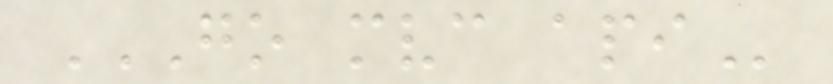GO MVC API
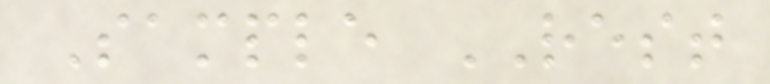Sample REST
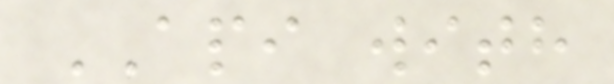API with
